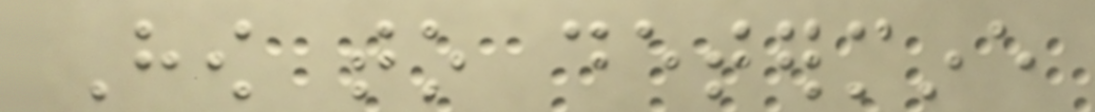How to determine
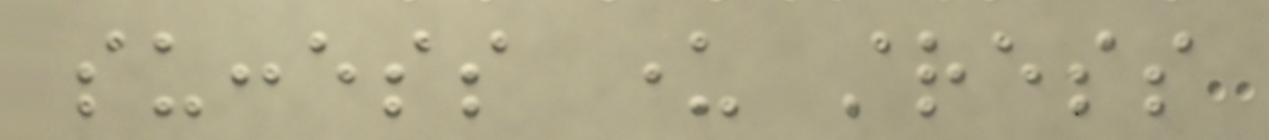success under stress
